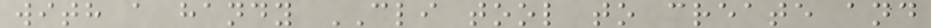with a handy CLI tool to create and
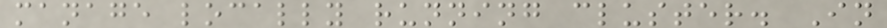manage locally running cluster. In
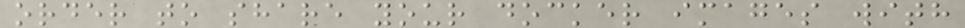order to share your docker images with
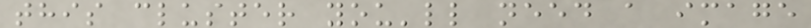this cluster you'll need a image
